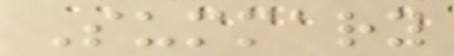Summary
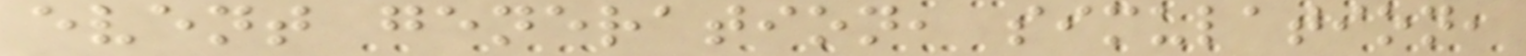event generation, simulation,
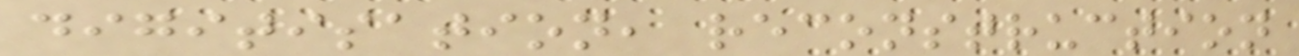digitisation, reconstruction
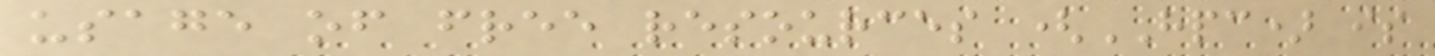usage of free resources (HPC) is
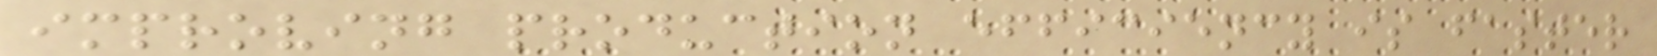improving production efficiency is faster
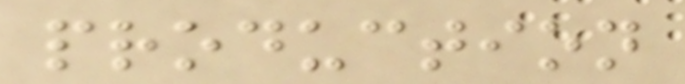production
